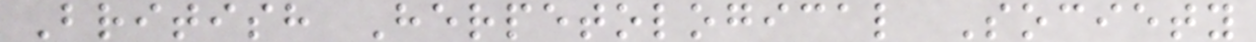British Herpetological Society
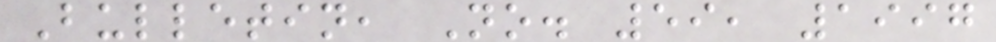Bulletin, No. 59, 1997
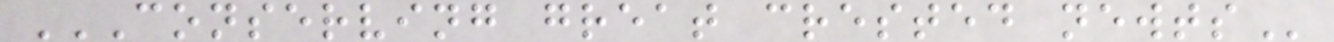CONSERVING GREAT CRESTED NEWTS
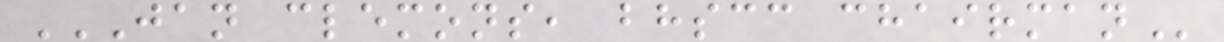JAN CLEMONS, BHSCC CHAIRMAN
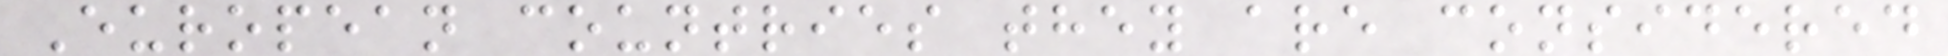European countries they are considered
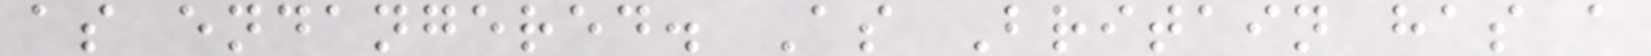as endangered. As Britain has a
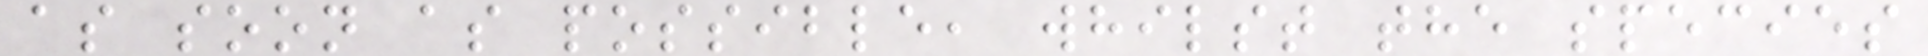as soon as possible, whilst the species
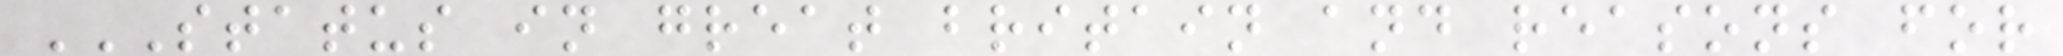STATUS IN GREAT BRITAIN AND REASONS FOR
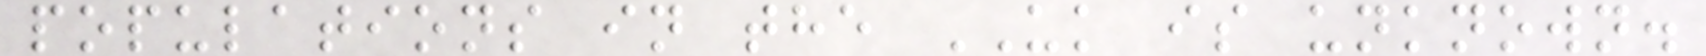populations in the UK is unknown.
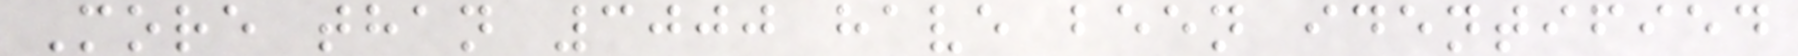More than 3000 have been identified
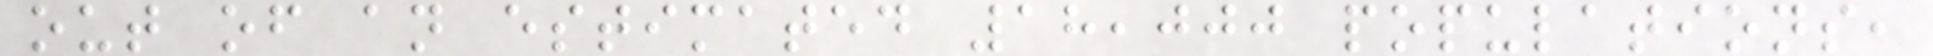out of an estimated 18,000 populations,
